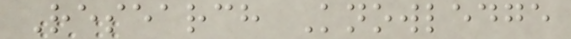Research Knowledge
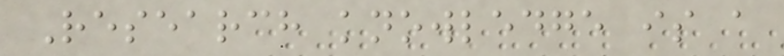Research knowledge is a
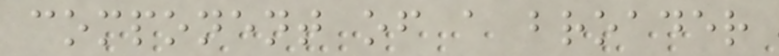component of a broader
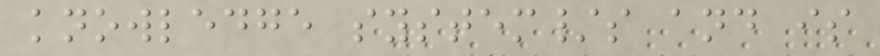knowledge system/s and is
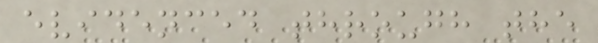evidenced through the
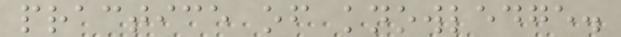practice of knowledge.
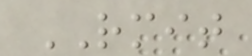RMIT
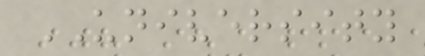UNIVERSITY
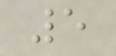5
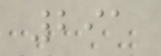291
